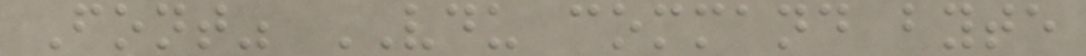Font" VDU command byte
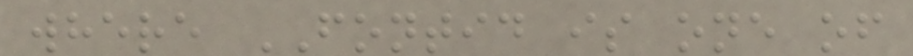where FONTID is one of
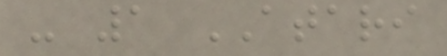- 1 ATARI
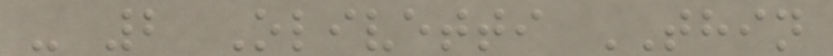- 2 Olivetti THIN
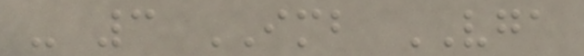- 3 IMB VGA
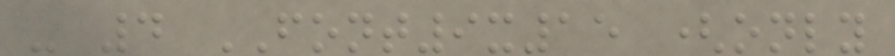- 4 FONT9x15 (only
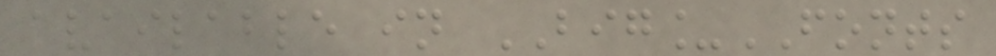available in BIG_FONTS
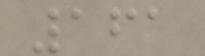161
